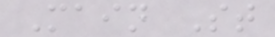Main St
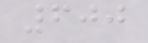600
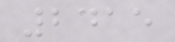2415
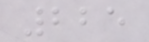225
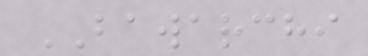BAWARCHI
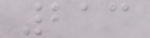213
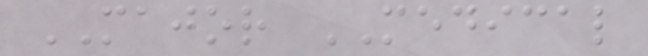MAJOR MEDICAL
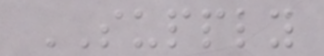SUPPLY
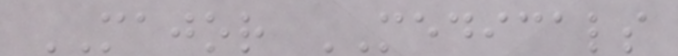MAJOR MEDICALS
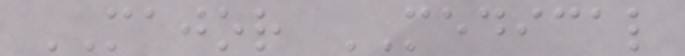MAJOR MEDICAL
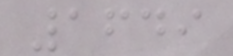1649
